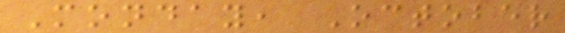Monday, October
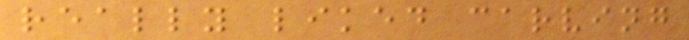really liked carving
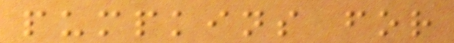pumpkins for
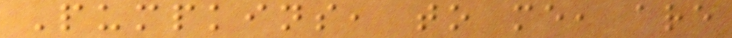Pumpkins, to me, are
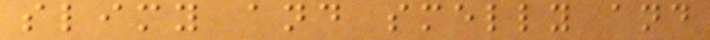slimy and smelly and
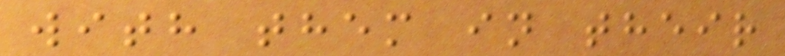with them in their
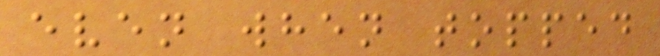even when topped
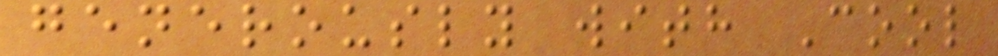generously with Cool
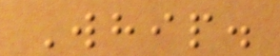Whip.
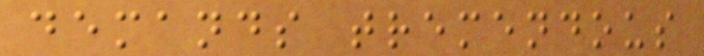demands tremendous
